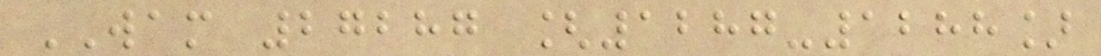WAM 27287 [1287-1288]
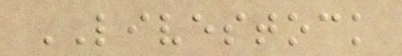LIVESTOCK
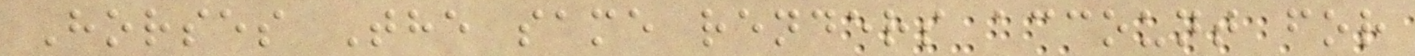Horses The same renders account for
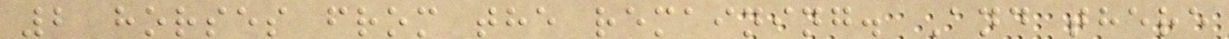2 horses from the remaining. And there
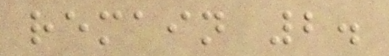remain 2.
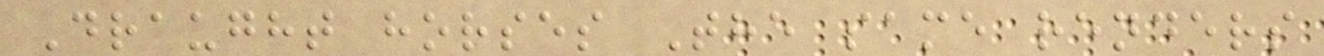Draught horses The same renders
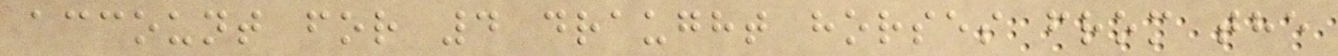account for 4 draught horses from the
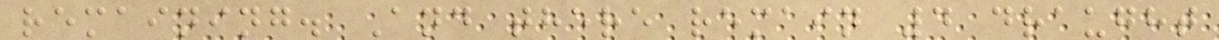remaining. And there remain 4 draught
